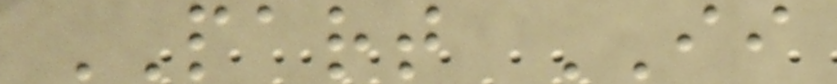PART II
